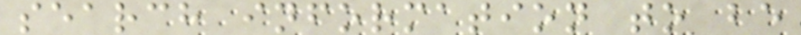search information to be
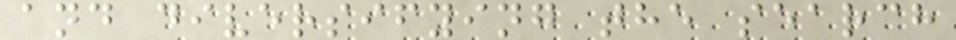and diversifying the search
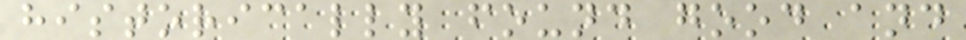historically found good and
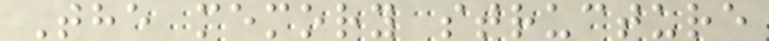The memory structure
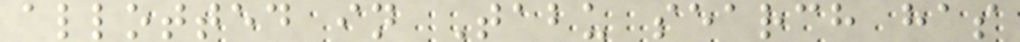allotted in Tabu search has
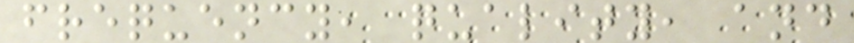frequency, quality, and
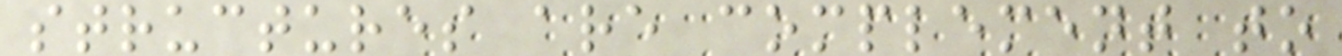structures are complement to
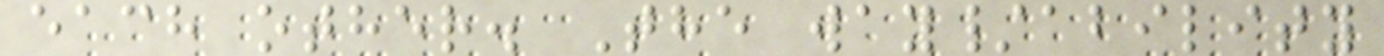each other. The way/ability
